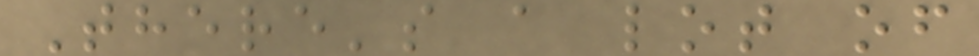There's a lot of
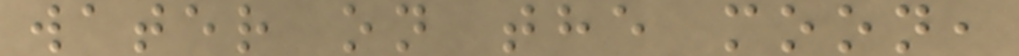water on the moon,
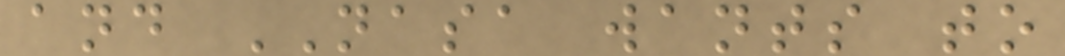and NASA wants to
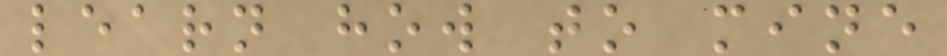learn how to mine
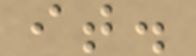it.
